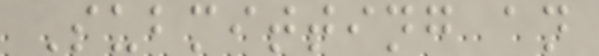Submitting an
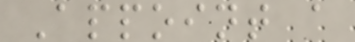Appoint a
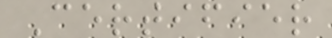Certifier
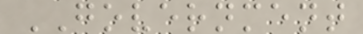GOVERNMENT
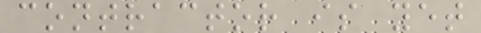contractor is yet
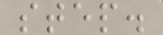step.
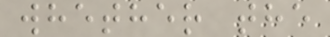whether the
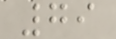79
